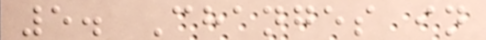5. Changes in
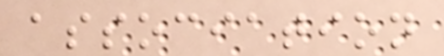association
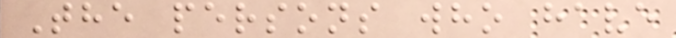The persons who have
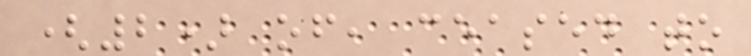(2) of, ceased to
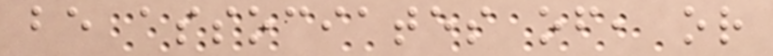be associates of, or
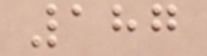187
